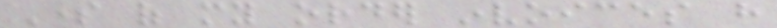Some of my order invoices have
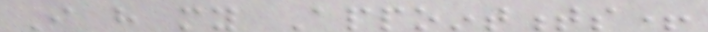I have my Appointments+
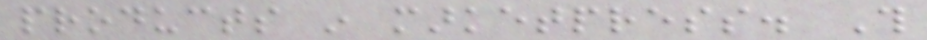products in marketpress. This
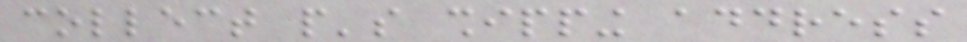collect people's shipping address
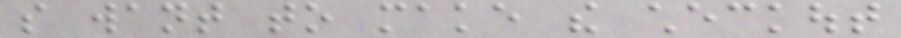so want to make the checkout
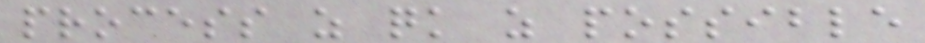process as quick as possible
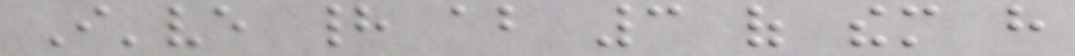I've had about 3 of them have
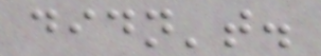didn't.
